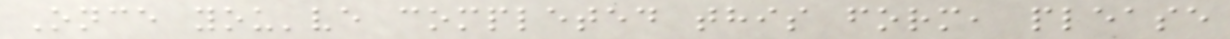Once you've completed this form, please
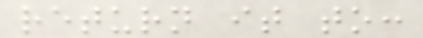return it to:
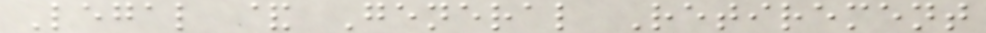Legal & General Retirement
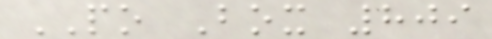PO Box 809
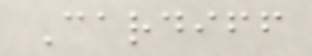Cardiff
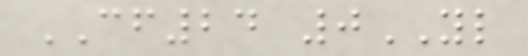CF24 0YL
